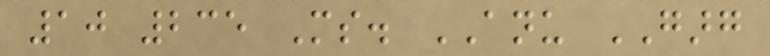10 235 Ms. ANU GARG
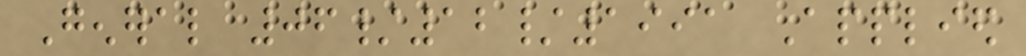General 06/12/1991 Applied
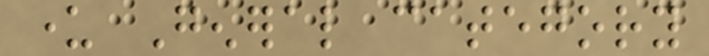under General category
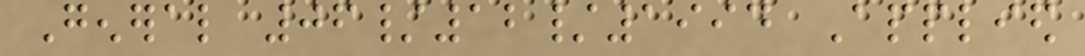General 06/12/1994 Applied
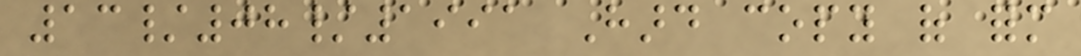13/08/1991 Hard copy of form
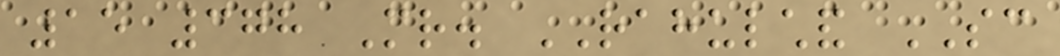15 378 Mr. RAHULCHAND SC
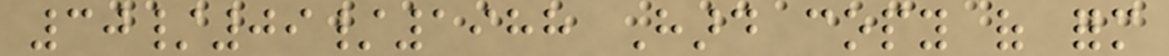30/09/1988 Hard copy of form
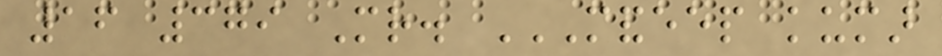16 379 Mr. MANDEEP KUMAR
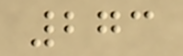273
